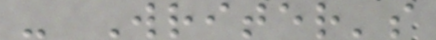- Writer's
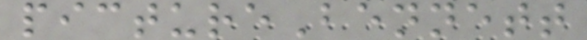pictureBennett
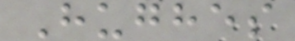Hughes
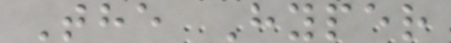The Hyper
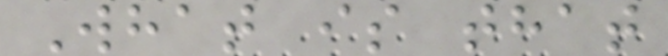What is that
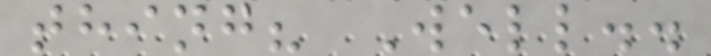thing? Well..
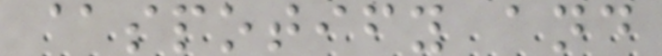@spotify and
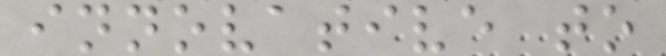innovative to
